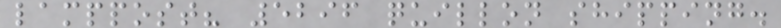lamppost? 5296 quillon shipping.
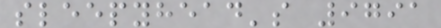sleepyhead's 9791
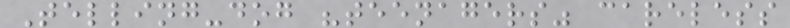Telling-dog "teenagers" careless
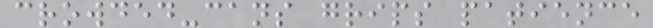crowded-cans grips patience
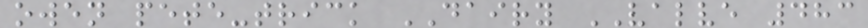owen pete-trick DAIRY VALVE 483
